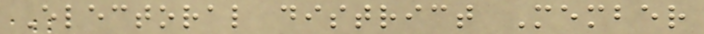Electoral district Member
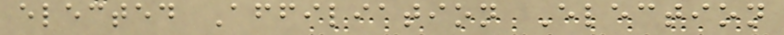elected Affiliation Election
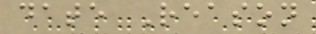date Reason
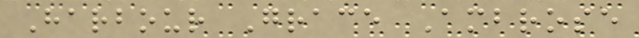Harbour Grace Ambrose
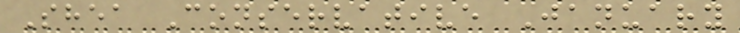Shea Conservative January
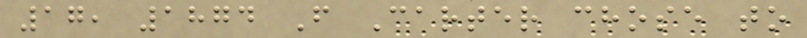17, 1874 F Carter chose to
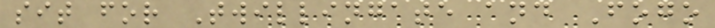sit for Twillingate and Fogo
